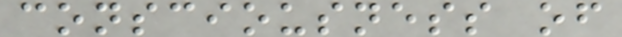consciousness of
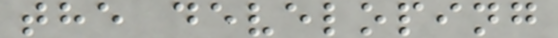the developing
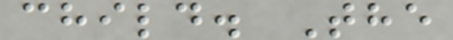child. The
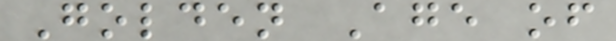Golden Age of
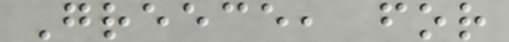Greece, for
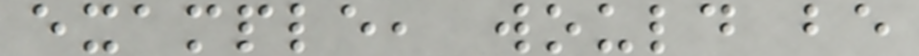example, would be
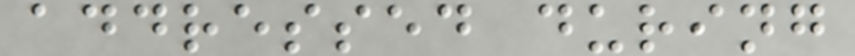addressed during
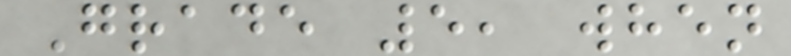Grade 5, when
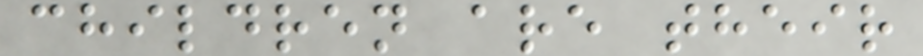children are their
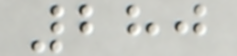280
